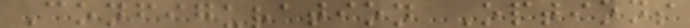Configuration Options
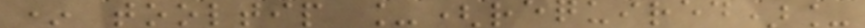* tooltip _(required)_
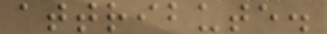attribute.
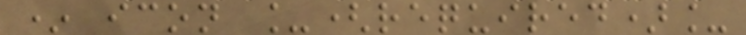* icon _(required)_
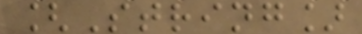[String]
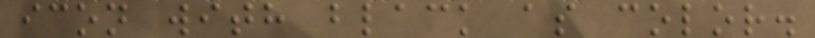icon with black as color.
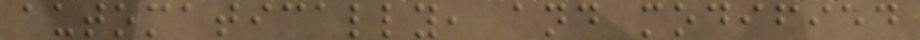automatically, and modified
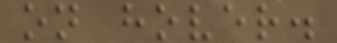on hover.
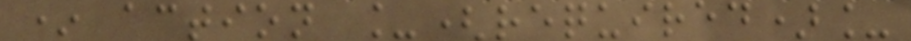* action _(required)_
